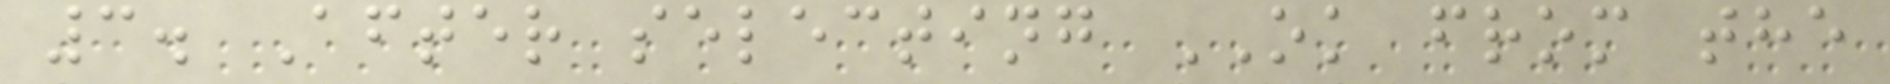3. After selecting OK from the
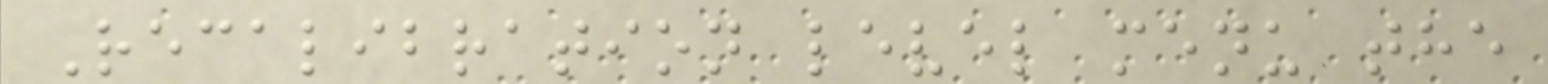Recalibration level menu the
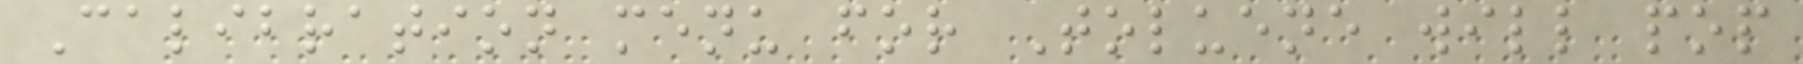Calibration menu for Toluene will pop
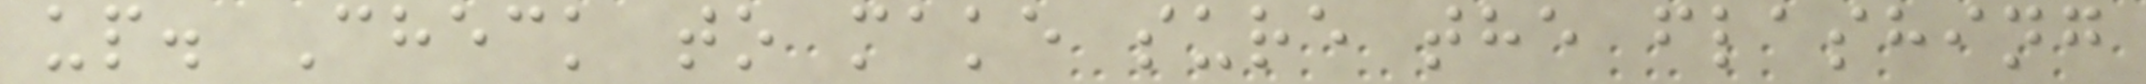up. Check to make sure the flashing
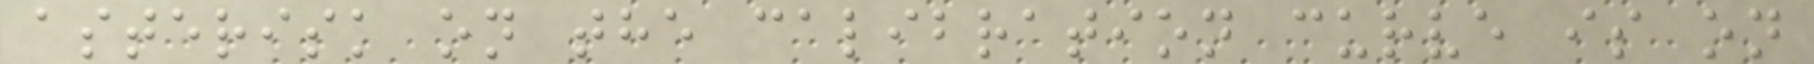asterisk on the calibration curve is on
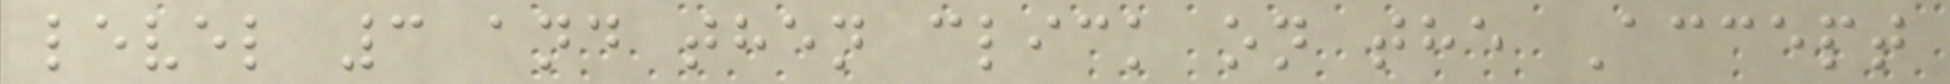level 3 and then click on the Accept
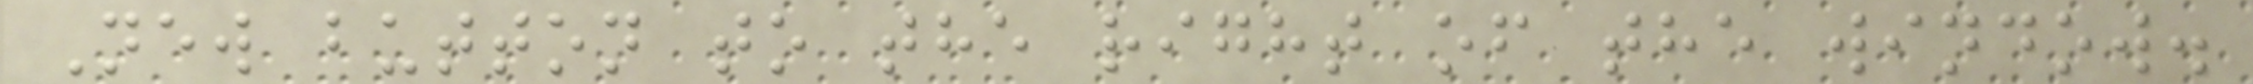New button to the right of the window.
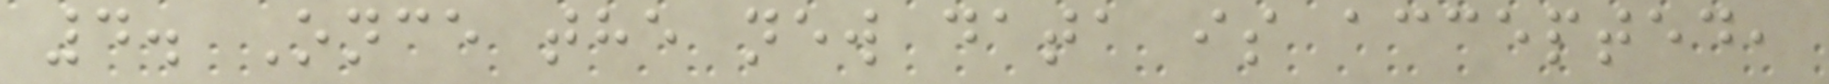4. Once the new data is accepted,
